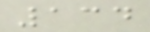134
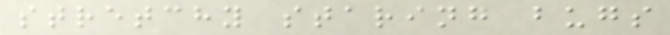stretchy staring bugs
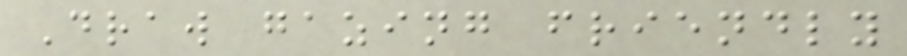Draw gazing friendly
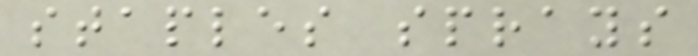staples sprays
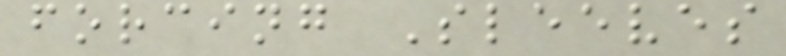forcing Sleeves
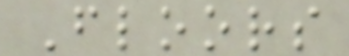Floors
